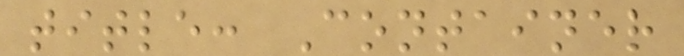title: Container
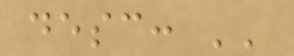desc: ''
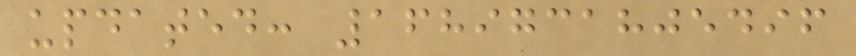updated: 1689731805496
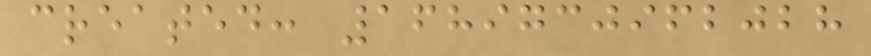created: 1689730962028
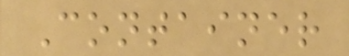Container
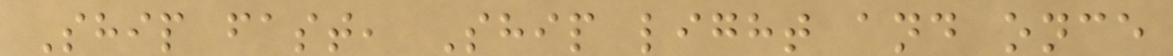Ship fast, Ship light and once
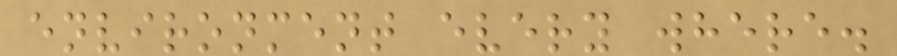environment every where.
